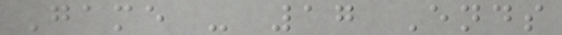Game - 17 Ends
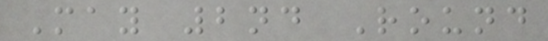May 2nd Round
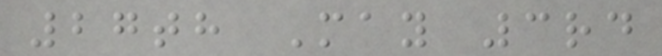27th May 3rd
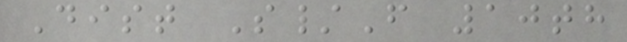Dist S/F 10th
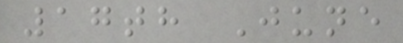17th June
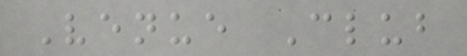Venue Club
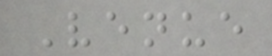Venue
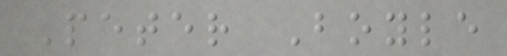Peter Boyle
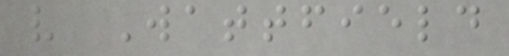v Wattfield
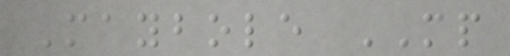Maybole MP
